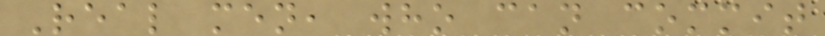Real men, who can commit
